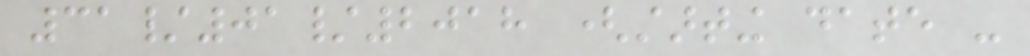31/01/2018 (starting date -
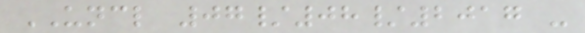UNCL 07/08/2017 -
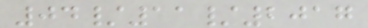04/11/2017
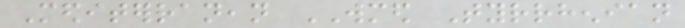Mediterranean WMED Tyrrhenian
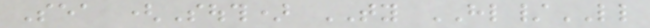Sea (South) TY HL/LL
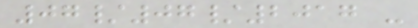07/07/2017 -
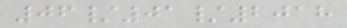06/01/2018
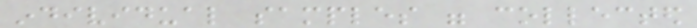individual samples were collected
